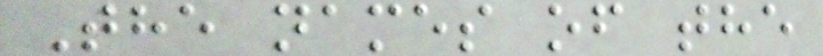The names of the
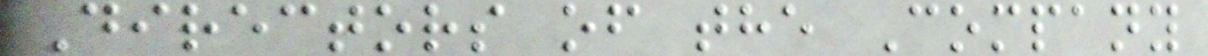Directors of the Company
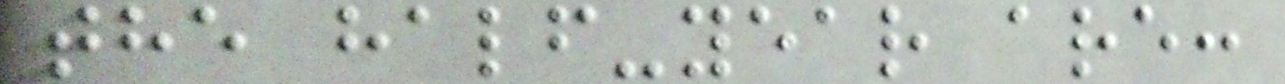the half-year are:
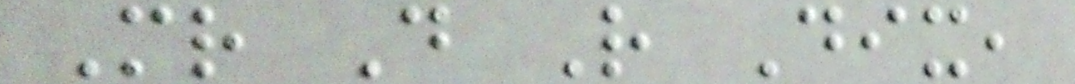Mr D R Dix,
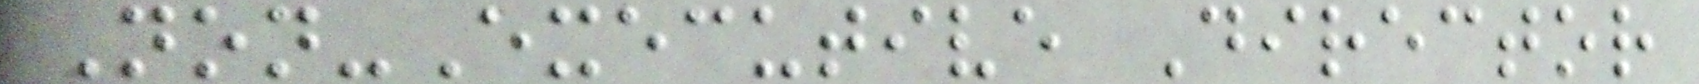Non-Executive Director
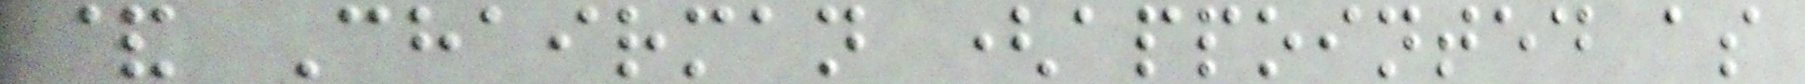& Chairman (appointed as
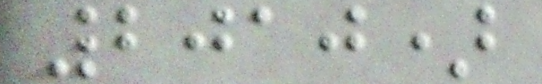2010)
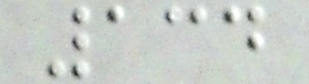134
